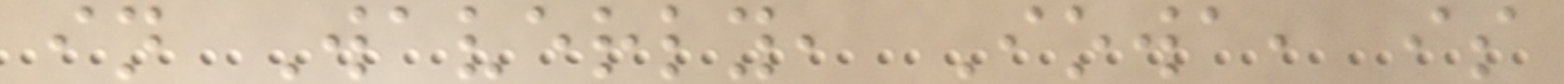in Waverly, Iowa, is
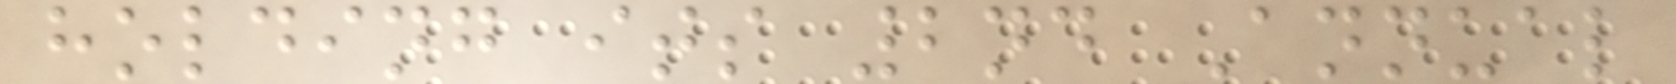holding its 2nd Annual
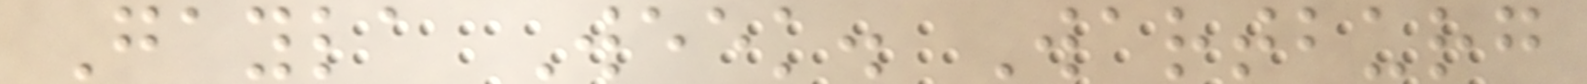Gayla Week. Wartburg
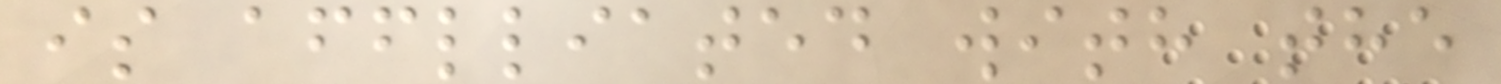is afflliated with the
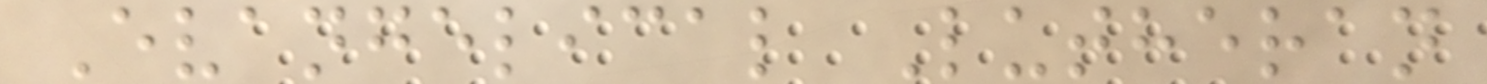Evangelical Lutheran
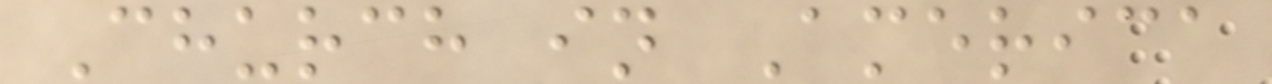Church in America
